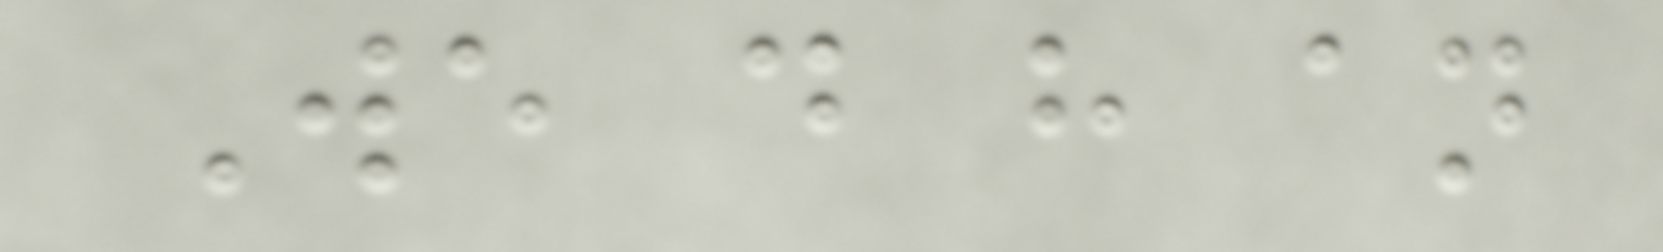We do have an
